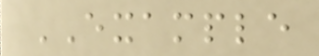EXAMPLE
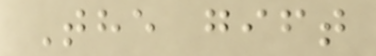The gift
